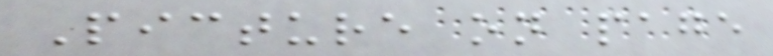Picture on page
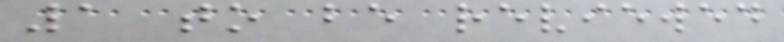1 to be reviewed
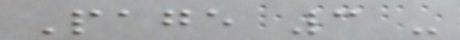Page 3 -
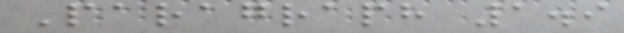Paragraph 1.9
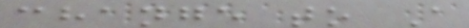change to A
